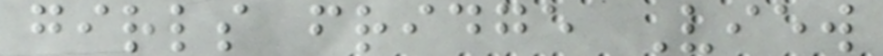girls fridge View
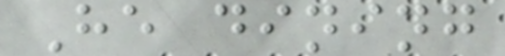He dining
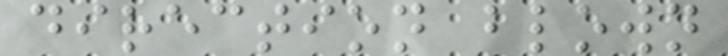direction blown
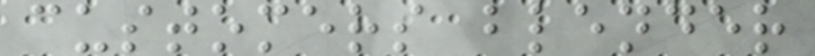customers blender
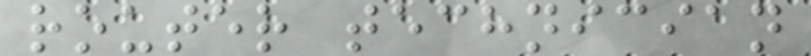router technician
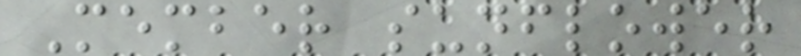Member sunflower
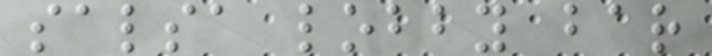salsa lobby bar
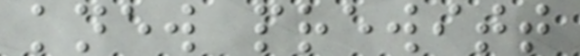knew prewitt
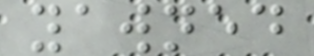yawned
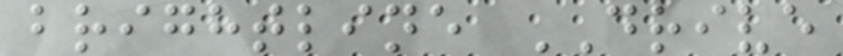brightline DRIVE
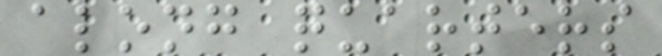along quarters
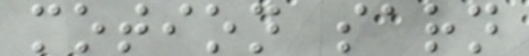motion sarn
